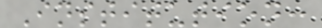Institution:
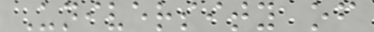University of
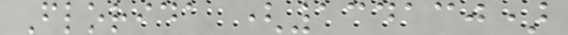Florida (134130)
